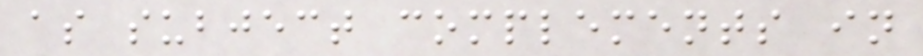as subject complements in
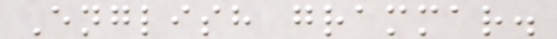English grammar.
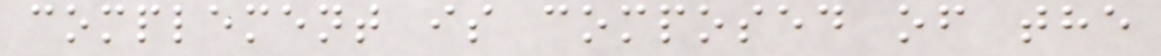complement is composed of the
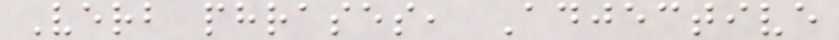Verb phrases, Adjective
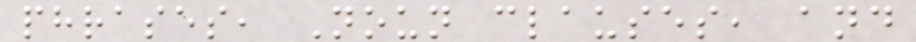phrases, Noun clauses, and
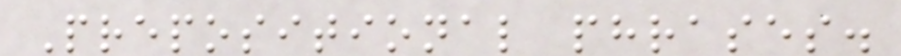Prepositional phrases.
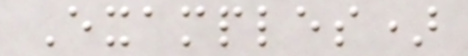Examples)
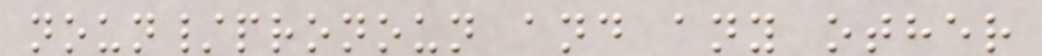noun/pronoun and any other
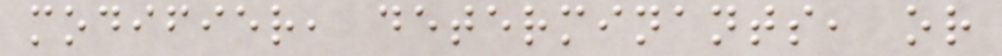modifier, determinants, or
